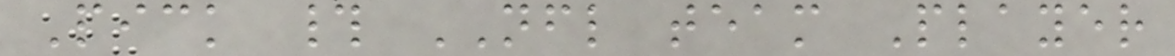Pick # NFL team Player
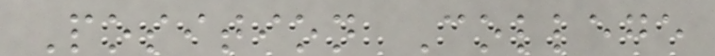Position College
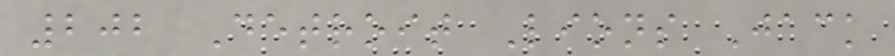202 Detroit Lions Jack
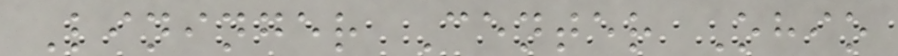Lininger Center Ohio
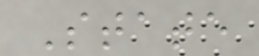State
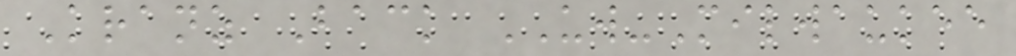Kranz Back UW-Milwaukee
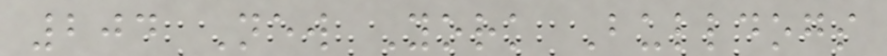204 New York Bulldogs
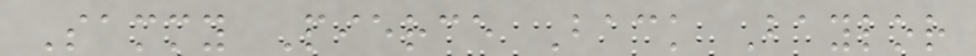Sammy Pierce Back Baylor
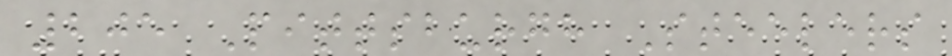205 Pittsburgh Steelers
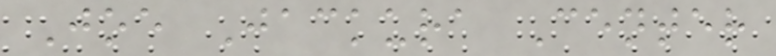Joe Jackura Center
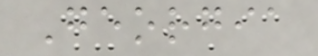Georgia
